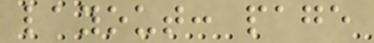layout: page
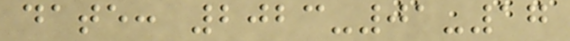date: 2023-01-17
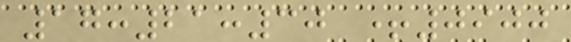17:21:30 +0900
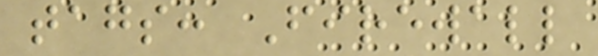tags: Firewall
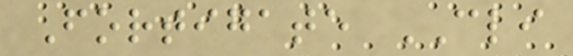Fortigate CLI
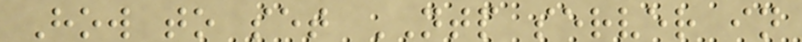How to set NTP server in
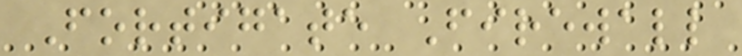Fortigate Firewall
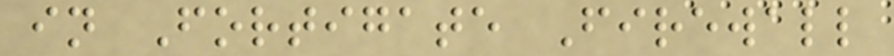in Fortigate Firewall
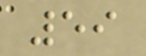59
